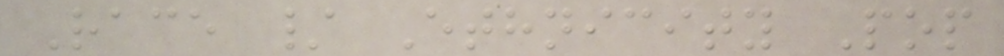Race / Ethnicity Pop
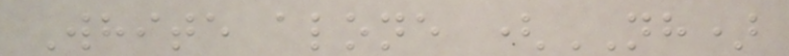White alone (NH)
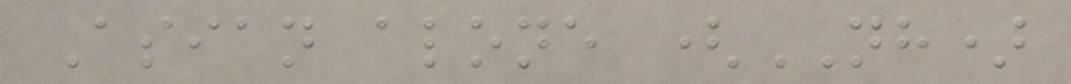Asian alone (NH)
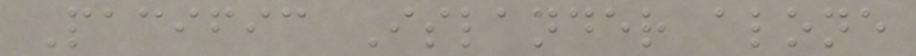Pacific Islander alone
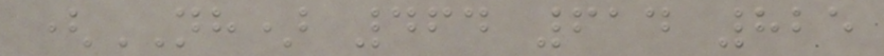(NH) 464 614 825
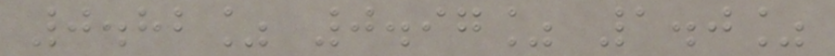0.82% 0.97% 1.0%
